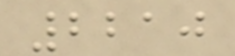2210
